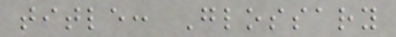title: Glossary
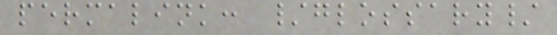permalink: /glossary/
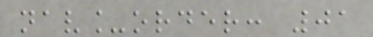nav_order: 01
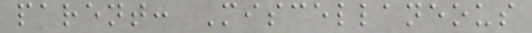parent: Miscellaneous
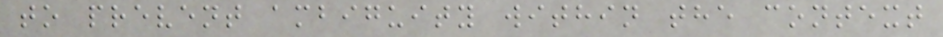to prevent ambiguity within the context
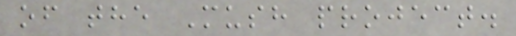of the Mush project.
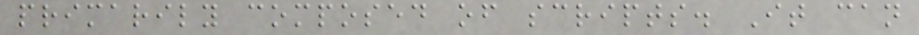primarily composed of scripts. It can
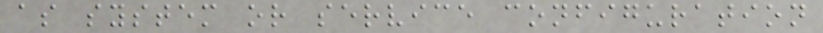as system or service configuration
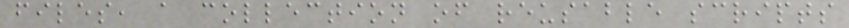files, a collection of reusable scripts
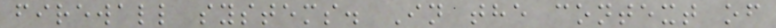firewall systems. In the context of
